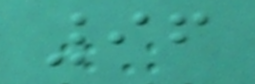96
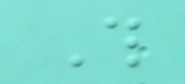This
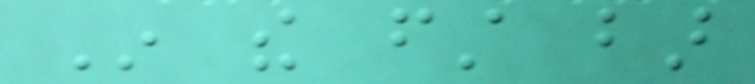In the first bar
